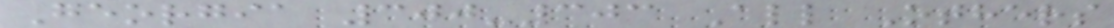Georgia 300-303 All Others
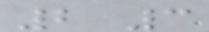2 3
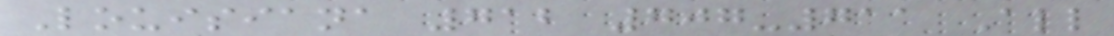Louisiana 712 707-711 All
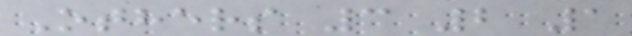Others 3 2 1
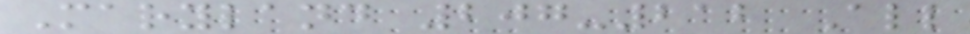Maryland 207-212 All
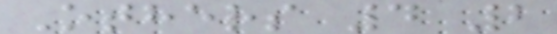Others 4 2
